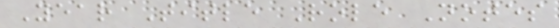Year Title Role Notes
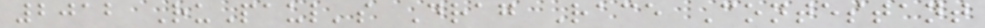2012 RuPaul's Drag Race Contestant
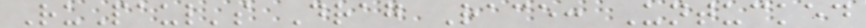RuPaul's Drag Race: Untucked
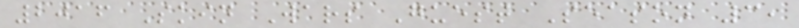2016 Skin Wars Guest Season 3,
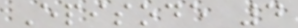Episode 4
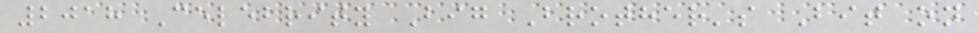2018 Celebrity Big Brother's Bit on
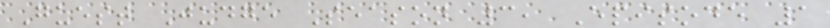Guest Judge Season 3, Episode 1
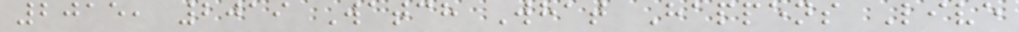2015, 2019 Watch What Happens Live
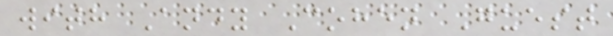with Andy Cohen Guest
